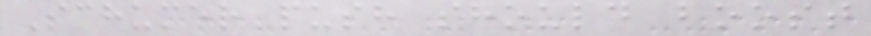Schumer push should boost
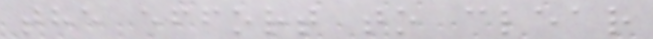the effort to clear
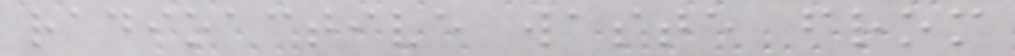radioactive waste from
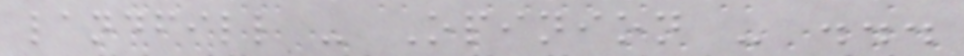landfill - Opinion - ...
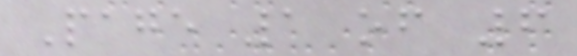Page 1 of 6
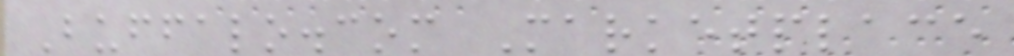Buffalo.com Marketplace
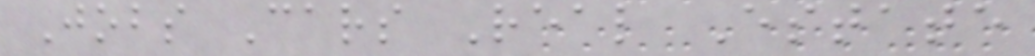Jobs Cars Real Estate
